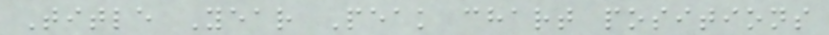Title Year Peak chart positions
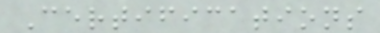Certifications
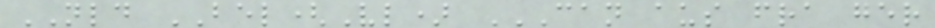NLD BEL(Vl) CAN AUS FRA GER
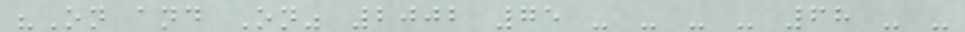"On and On" 2002 75 - - - - 68 - -
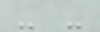- -
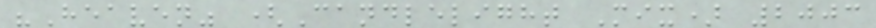"Heaven" (Candlelight Mix) 2003
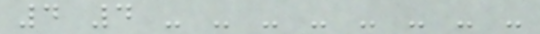4 4 - - - - - - - -
